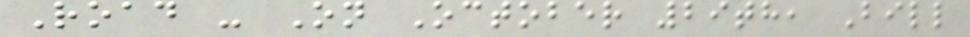Road - On October 29th, Bill
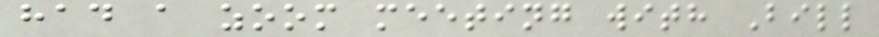had a zoom meeting with Bill
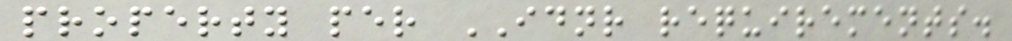property per IDNR requirements.
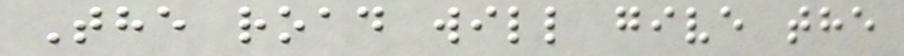The road will give the
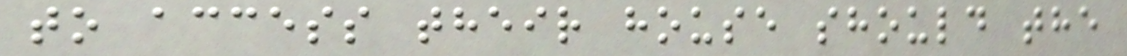to access their house should the
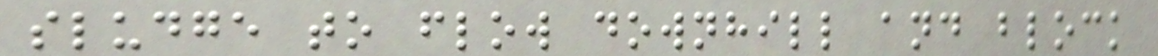sludge to flow downhill and block
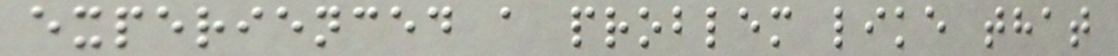experienced a problem like that
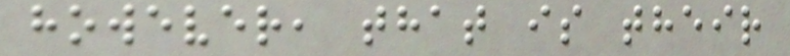however, that is their
